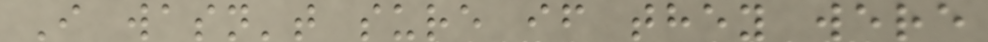I wasn't sure if they were
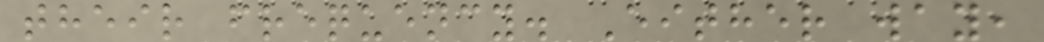their frequency. Either way,
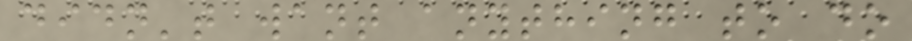didn't want anything to do
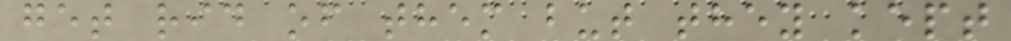get rid of them but they kept
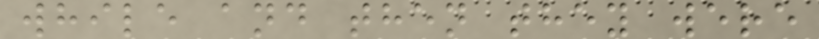while and then they were
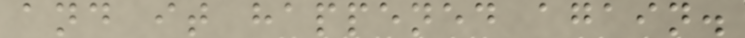and it happened again.
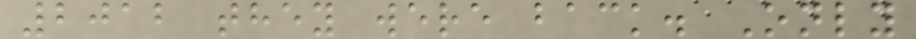2012 they were back. Only
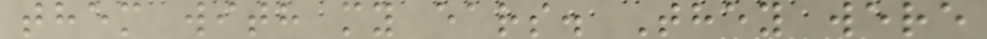them with my ears. They were
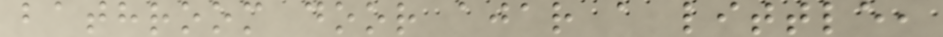bathroom door ajar a little,
